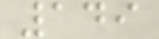149
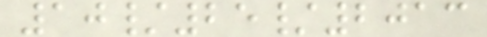10/25/2013
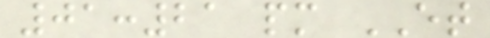01:21 pm ET
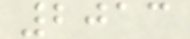2013
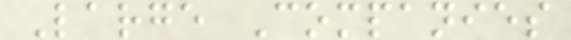Large Companies
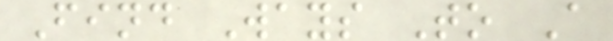Find Ways To A
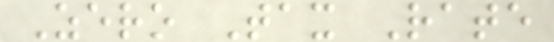Zero Tax Rate
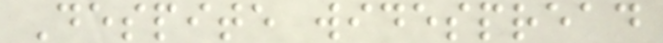Despite widespread
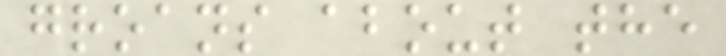groans about the
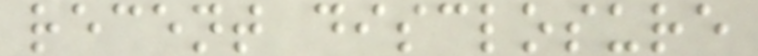recent disclosure
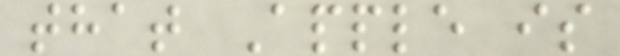that Apple is
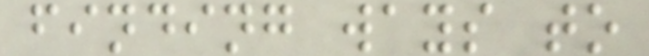finding ways to
